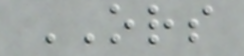ORS
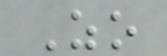Zo
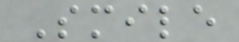Smile
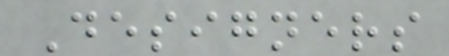Designers
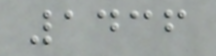1436
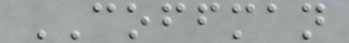COFFMAN
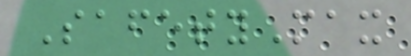SafetyMax
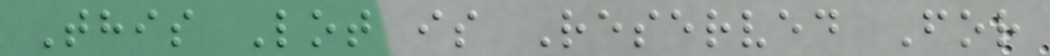This Lot is Reserved For
